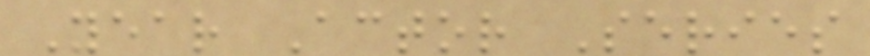Year Actor Series
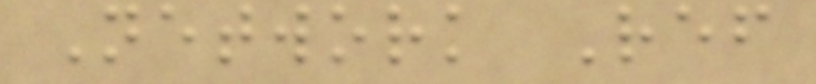Network Ref
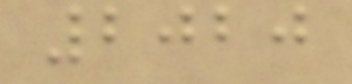2020
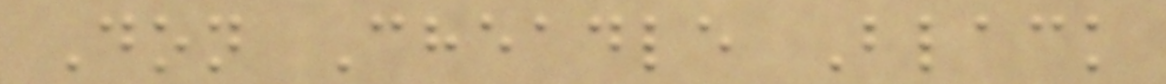Don Cheadle Black
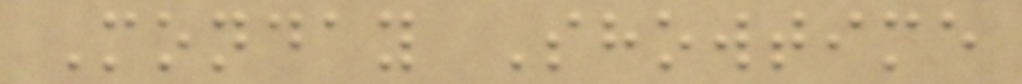Monday Showtime
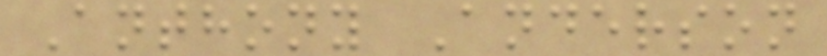Anthony Anderson
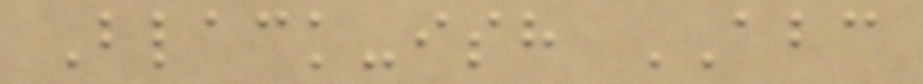Black-ish ABC
